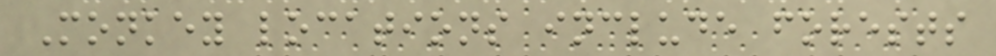Monkey locations include forests
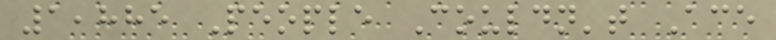1,885 People Couldn't Ace
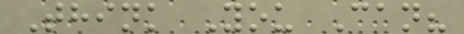Think You Can?
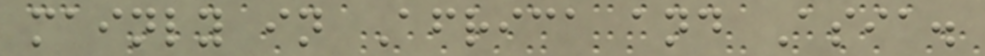mainly in Africa and Asia.
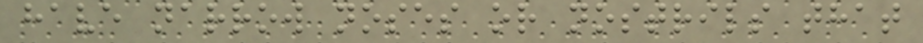have narrow noses or nostrils that
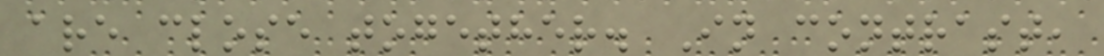are close together. In contrast,
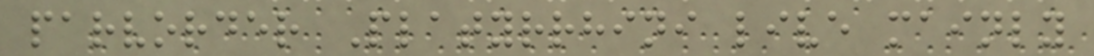parvorder Platyrrhini live mainly
